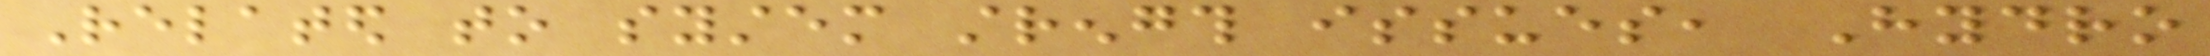Related to system strength issues, Hydro
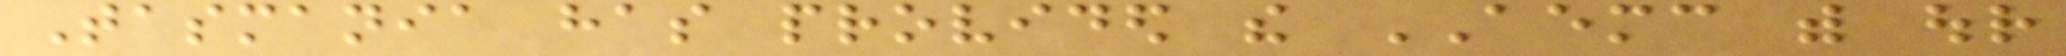Tasmania has provided the AEMC with our
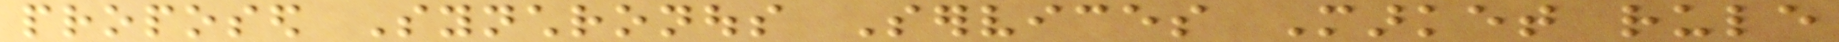proposed Synchronous Services Market rule
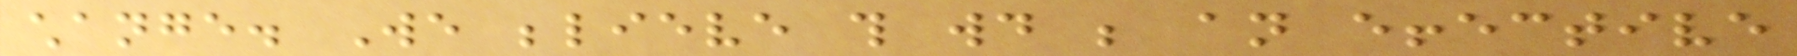change. We believe this would be an effective
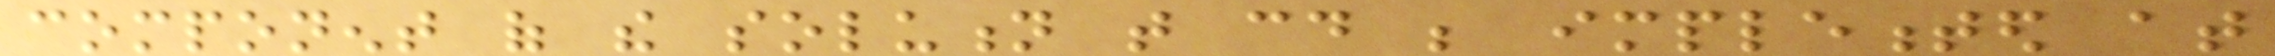component of the solution that could be implemented at
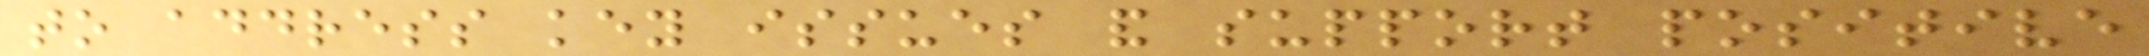to address key issues and support positive
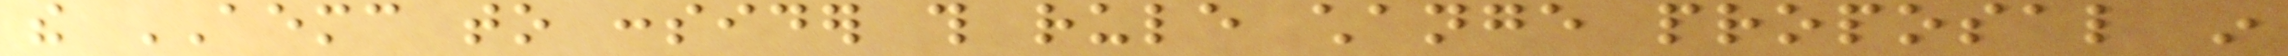the AEMC to consider this rule change proposal in
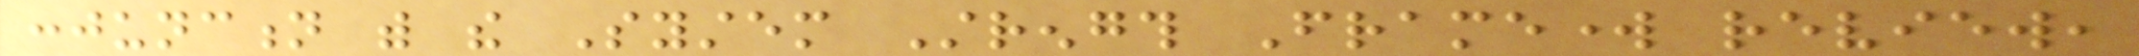conjunction with the System Strength Framework review,
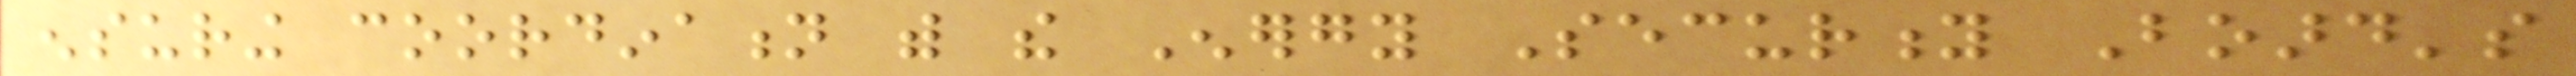ensuring coordination with the Energy Security Board's
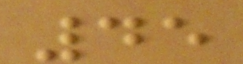45
